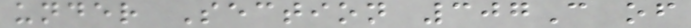under Section 307C of
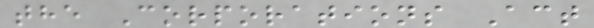the Corporations Act
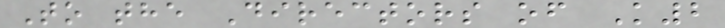To the Directors of K2
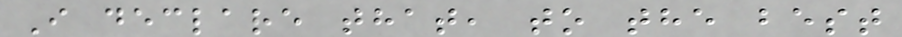I declare that, to the best
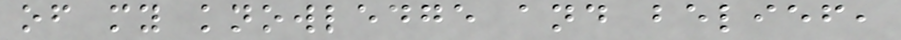of my knowledge and belief,
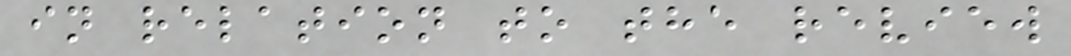in relation to the review
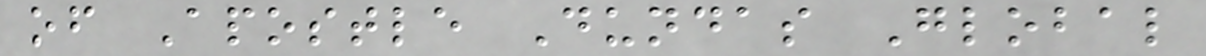of Apostle Dundas Global
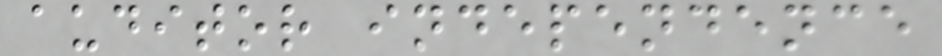auditor independence
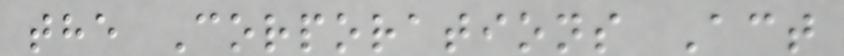the Corporations Act
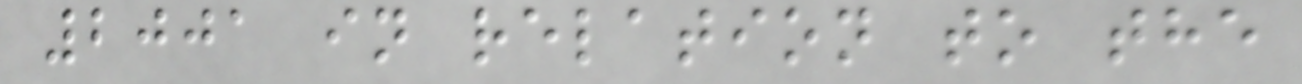2001 in relation to the
